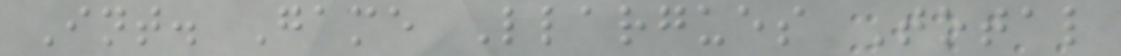Int. Game Llargues Total
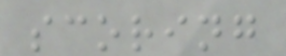scoring
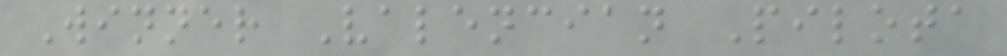Winner Valencian Pilota
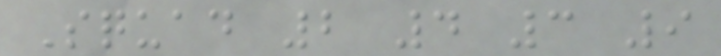Squad 2 4 3 9
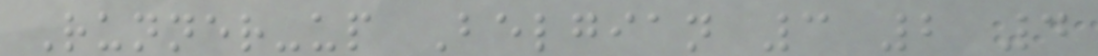Runner-up Belgian 3 2 4
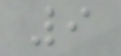9
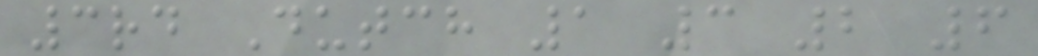3rd Dutch 1 3 2 6
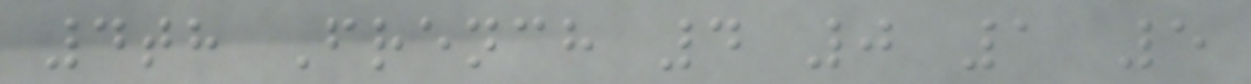4th French 4 0 1 5
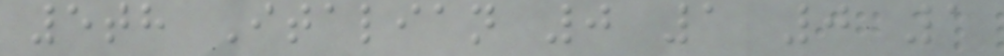5th Italian 0 1 0 1
